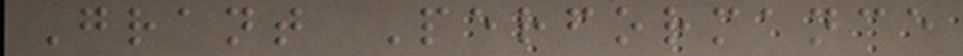Grant Performance
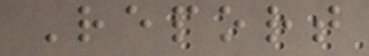Report
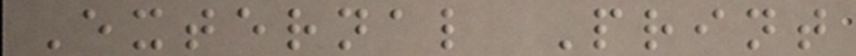External Print
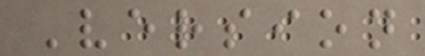Version
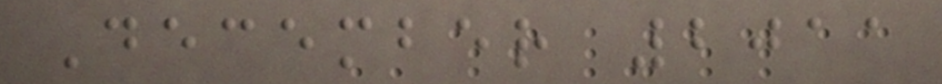December 2011
